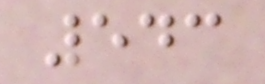543
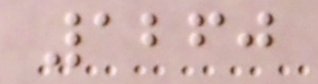1260
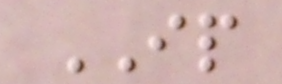IP
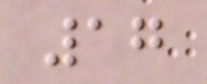17
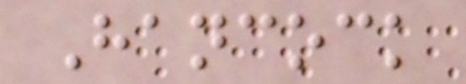Hancock
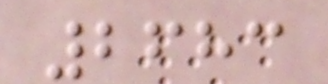2683
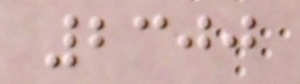2300
